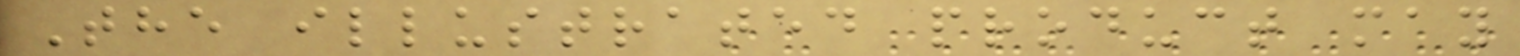The illustrated product may
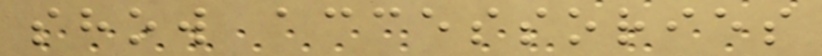show accessories
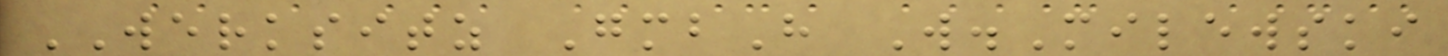WERKSITZ GmbH W.Milewski
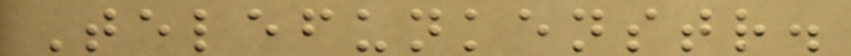Telefunkenstr.
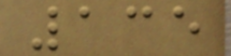135
